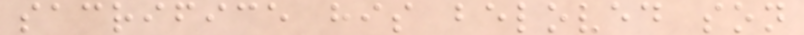sacrifice his beloved son
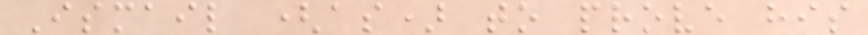Ismail (as) to prove his
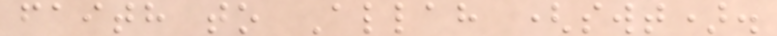faith to Allah (swt).
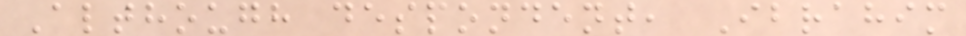Although despondent, Ibrahim
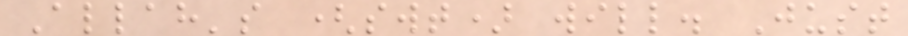Allah's (swt) will. Just
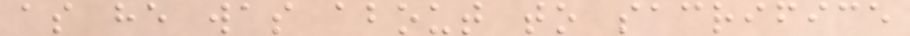as he was about to sacrifice
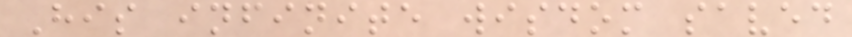His infinite wisdom saved
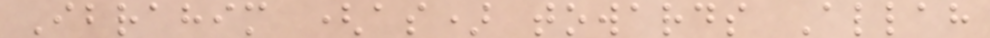Ibrahim (as) towards Allah
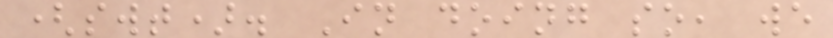(swt). In doing so, we
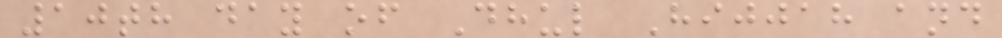10th day of Dhul Hijjah and
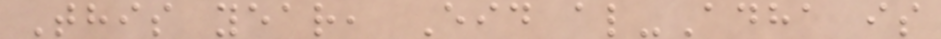This year, Eid al-Adha is
